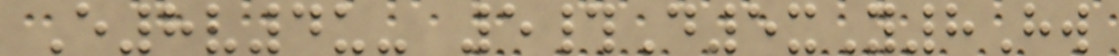E8v4u- 5#D5xY8Hw
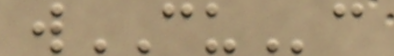wCUc
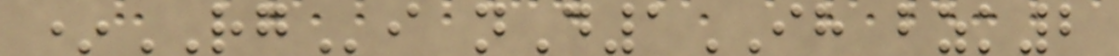*RGi nD1IH bzk2
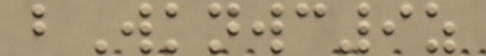bWknwc9z
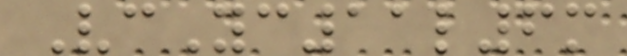VcYc11l6m
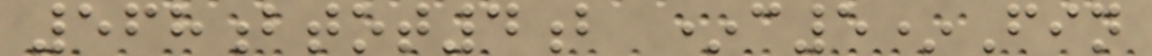568btot4b *c5*Fin
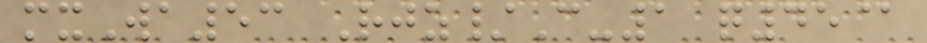mxWa53 Rjz/C-1 q45@
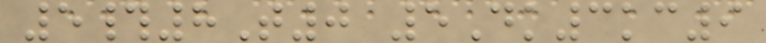5#8T0 5Dk3kc9
